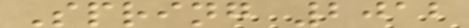Spring 2012
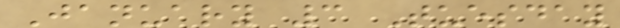January 3 Tuesday
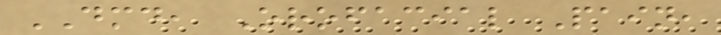DMD, Orofacial Pain,
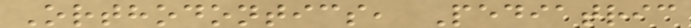Orthodontics, Pediatric
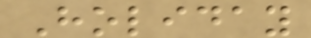Holiday
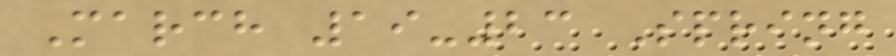March 19-23 Spring
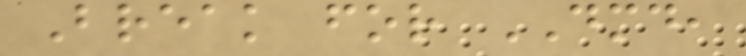Break for DMD,
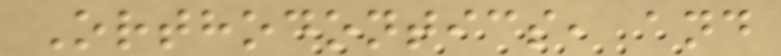Orthodontics, and
